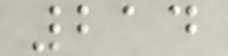214
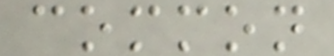common
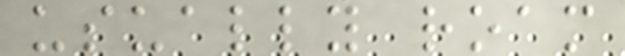usually roam
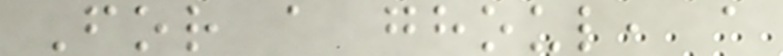For a ghoul, a
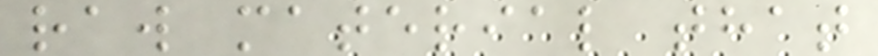raw material that
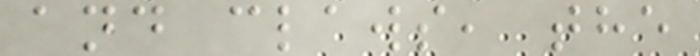and claws, the
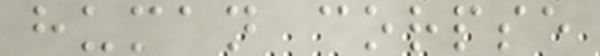human corpse
